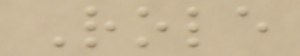Role
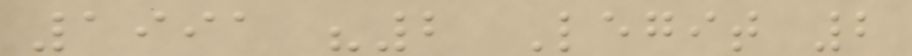1991 "2 Legit 2
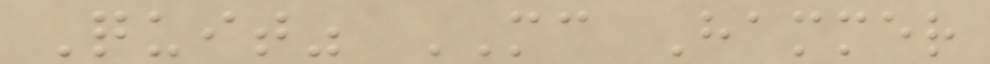Quit" MC Hammer
